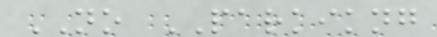NO PARKIKNG
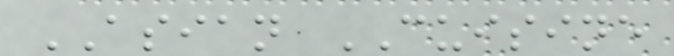ASIAN CUISINE
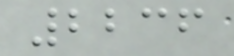2236
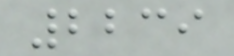2239
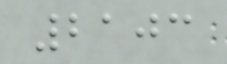2103
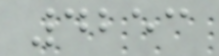4253
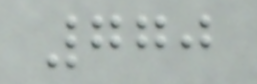770
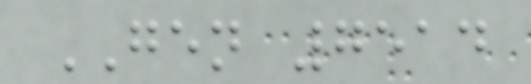GEN 7514
